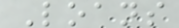Loans
